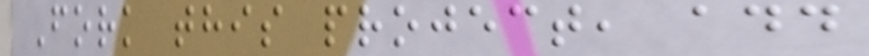Fork this project, add
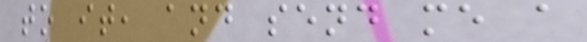to it, and send me a
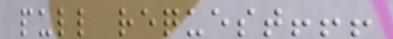pull request!!!
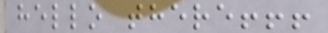hello there!!!
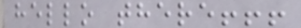hello there!!!
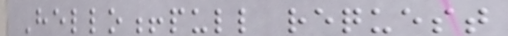Hello!pull request
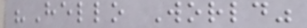"Hello World"
